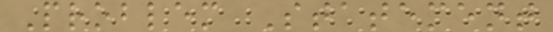Problem Statement
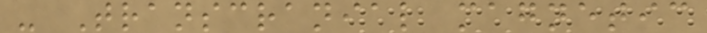- Transcranial magnetic
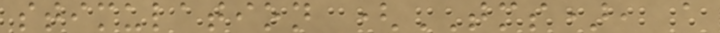stimulation (TMS), a
